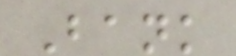Bank
